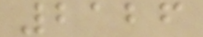2126
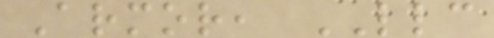Armor, LLC
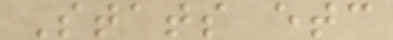Stats etc
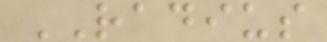RADIUS
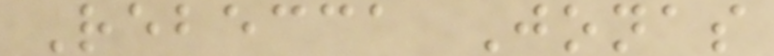Rebecca Jonas
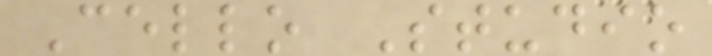Cello Studio
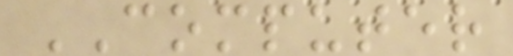COMPUTER
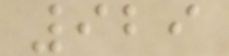929
